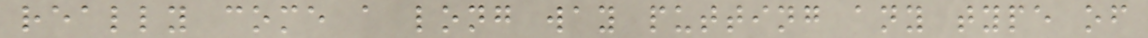really come a long way putting any type of
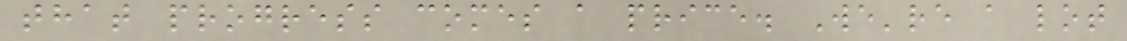that progress comes a price. We're a lot
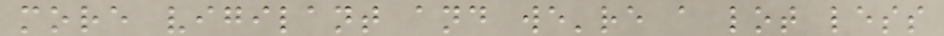more vigilant and we're a lot less
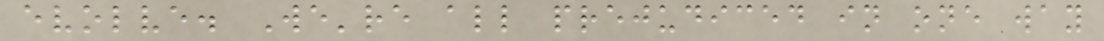evolve. We're all prejudiced in one way
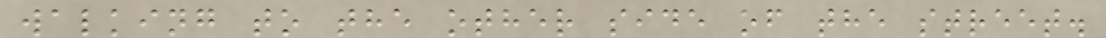walking to the other side of the street.
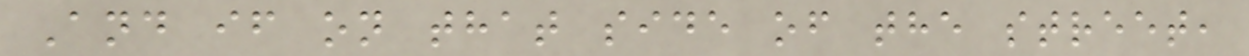And if on that side of the street,
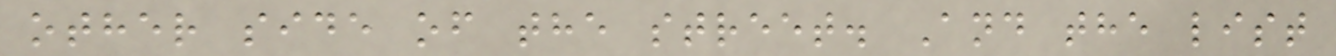other side of the street. And the list
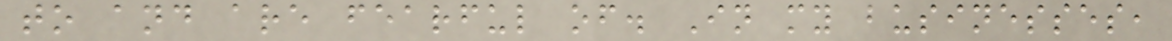to and are fearful of. In my businesses,
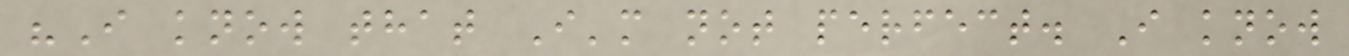"I know that I'm not perfect. I know
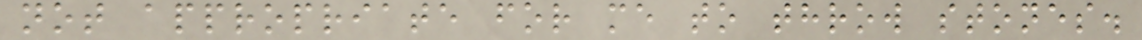not appropriate for me to throw stones.
